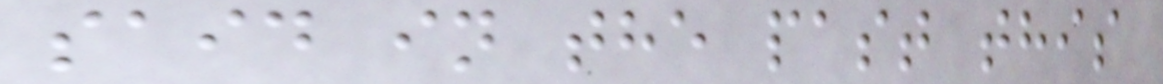said in the past this
